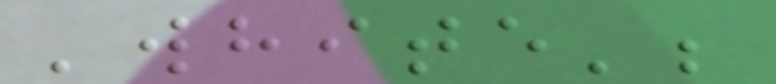'white';
